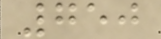750
